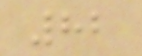82
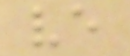ve
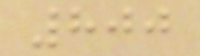800
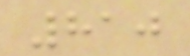810
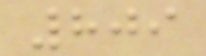809
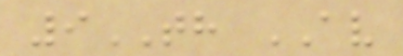9TH AV
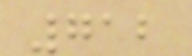712
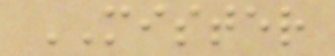MISTER
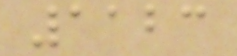1123
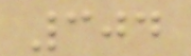304
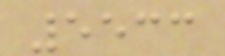5533
